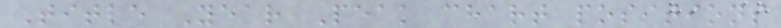Title Year Peak chart positions
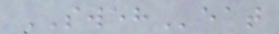SWEHeat
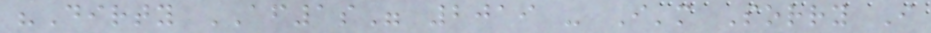"Dirty AF1s" 2019 - I'm Sorry I
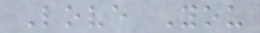Love You
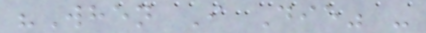"When I Die" -
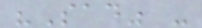"Sad" -
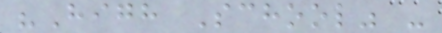"High School" -
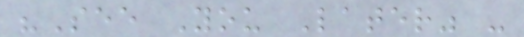"See You Later" -
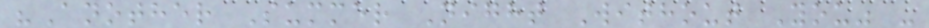"Another Summer Night Without You" -
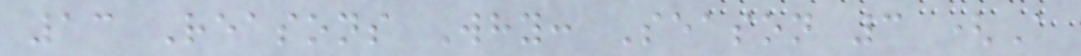13 Reasons Why: Season 3 (A
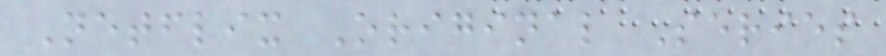Netflix Original Series
